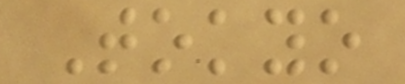Tokyo
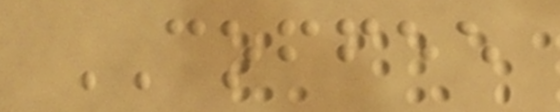COFFEE
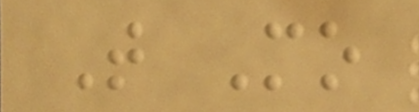T Mo
